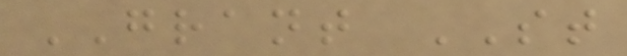GRANT ST
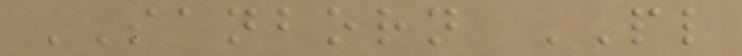SANBORN PL
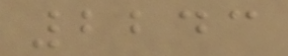2243
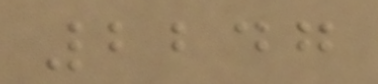2247
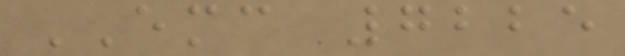EMC 7225
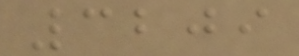3209
